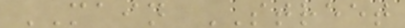MAIN STREET
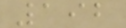192
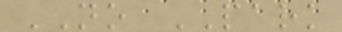NO PARK
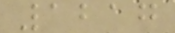1217
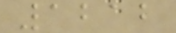1212
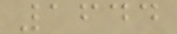1644
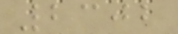2302
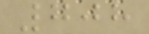708
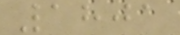1801
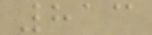813
